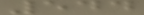544
